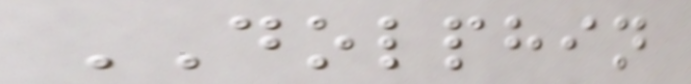DOLPHIN
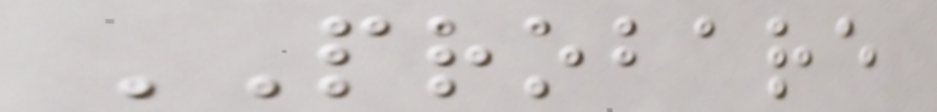PROBARE
